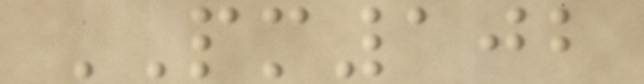PM102
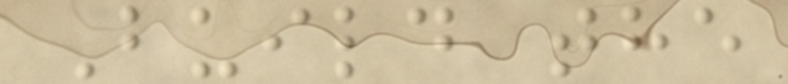Build the
